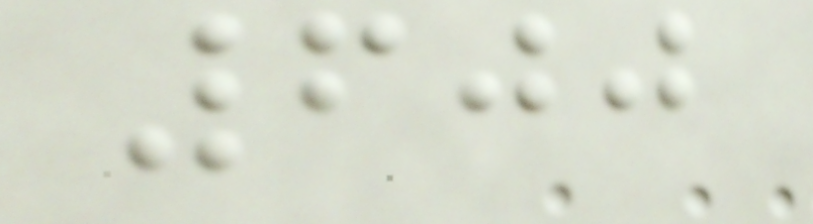600
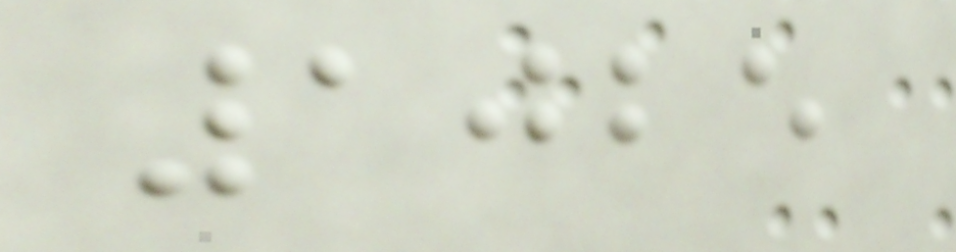1025
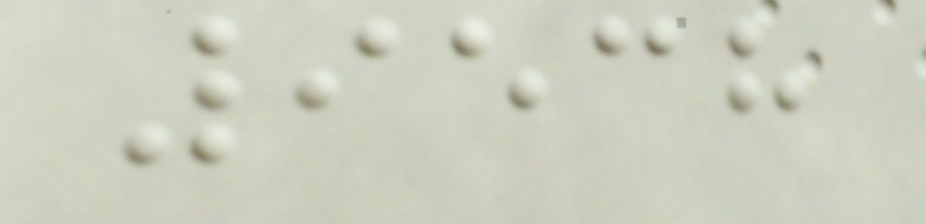9538
